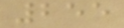255
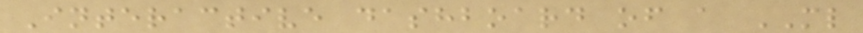Interactive dashboard of a ML
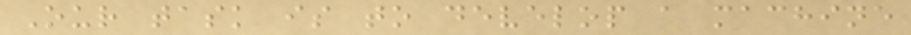Our task is to develop a machine
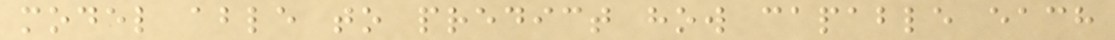model able to predict how capable each
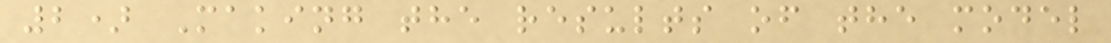2) Making the results of the model
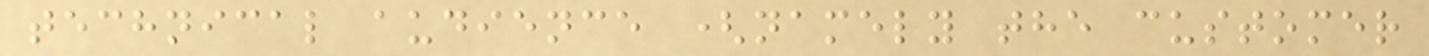technical audience (namely the customer
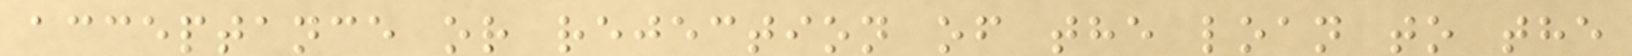acceptance or rejection of the loan to the
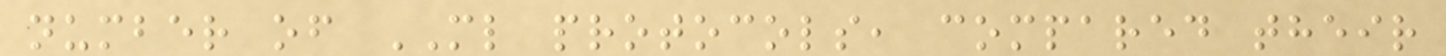number of ML protocols, compared their
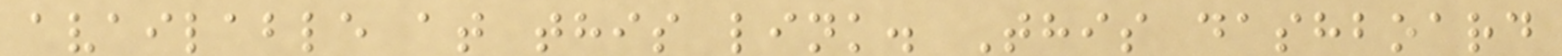available at this link. This dashboard
